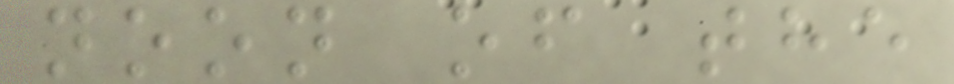noon of the
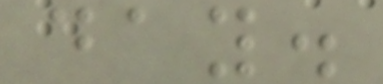day.
